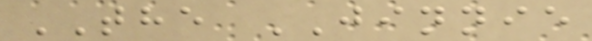THE JINNIE
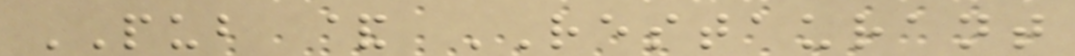PUB & RESTAURANT
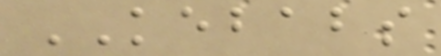KEBABS
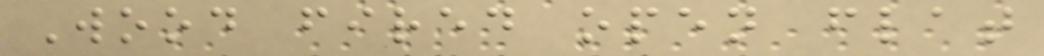Wood fired open flat
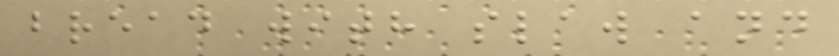bread with slaw and
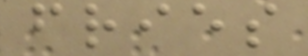fries
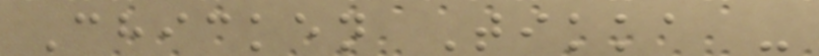Chicken Tikka -
